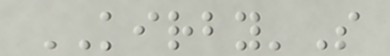KIRBY'S
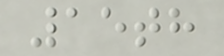15th
